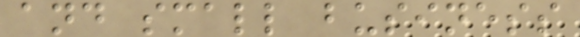and small business
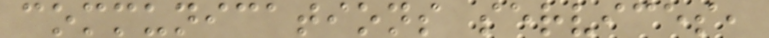communications services,
